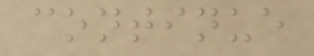continue
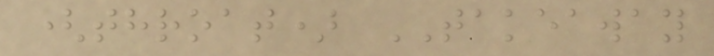(throat) TAKEAWAY
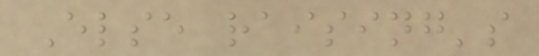Else raising's
